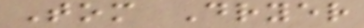Tom Dryer
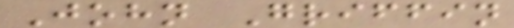John Griffin
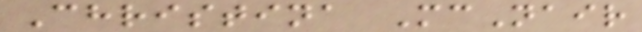Christina McNair
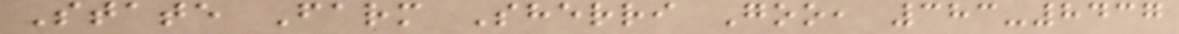State Farm Sherri Goo, 383-8437
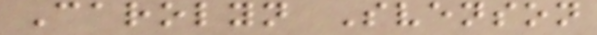Carolyn Svenson
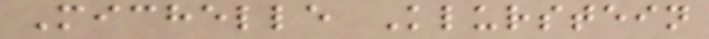Michelle Klurstein
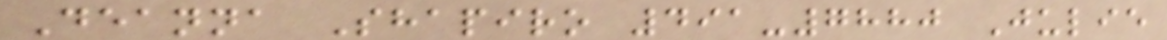Deanna Shapiro 491-7880 Julie
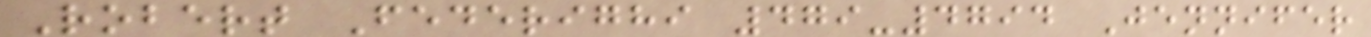Robert Federighi 479-4794 Jennifer
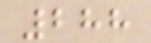288
